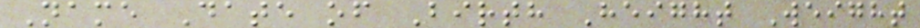Name Date of Birth Height Weight
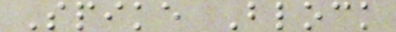Spike Block
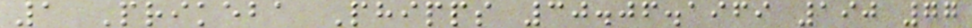1 Prikeba Phipps 30.06.1969 190 77
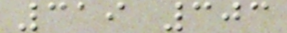319 303
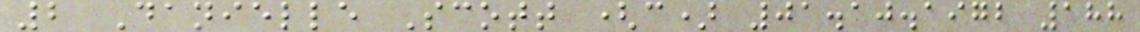2 Danielle Scott (c) 01.10.1972 188
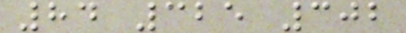84 325 302
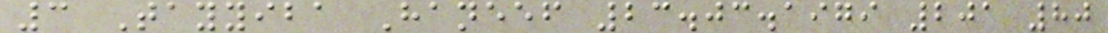3 Tayyiba Haneef 23.03.1979 201 80
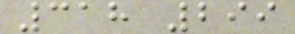318 299
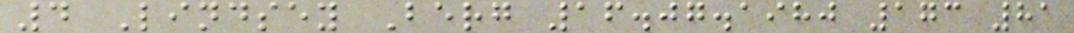4 Lindsey Berg 16.07.1980 173 81
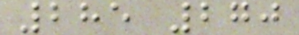285 270
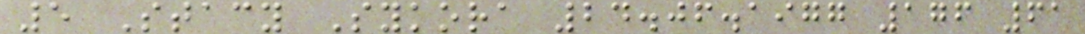5 Stacy Sykora 24.06.1977 176 61
